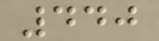440
